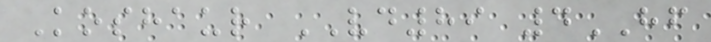Koshaur VD89 4HF
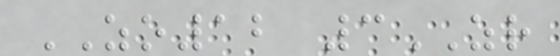ZO12 3ZR
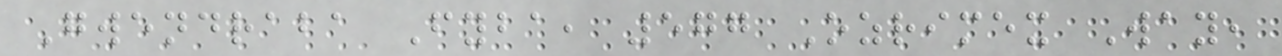Gwendraba Fyba, 577 Ozrimex Way,
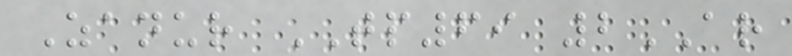Zanur TP69 2AR
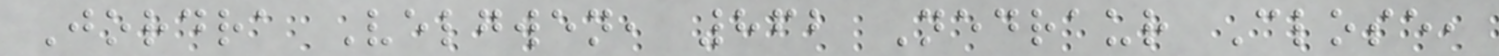Jordra Velgwen, 862 Nedraur Close,
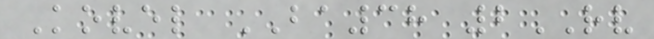Kovel BA38 2RV
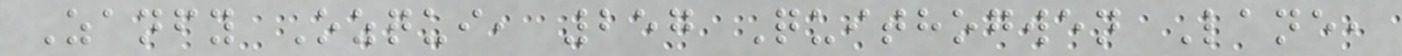Zanfy Ozqui, 257 Quithogwen Lane,
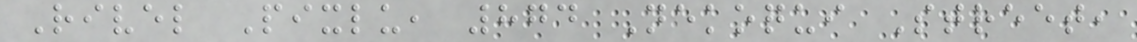Rivel Pixlu, 874 Nekoqui Street,
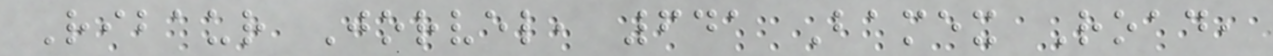Ribaur Jorvel, 641 Bamex Road,
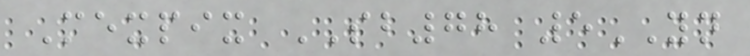Mexpix SB78 5YN
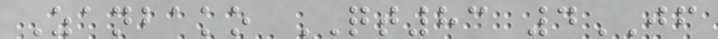Zanbako QT83 4JF
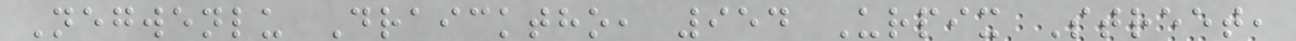Negwenlu Draicktho, 954 Urpix Street,
